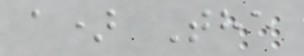a) The
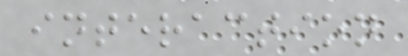interaction
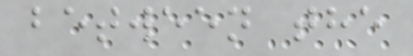between the
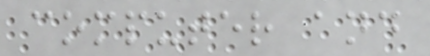computer and
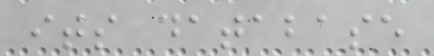its database
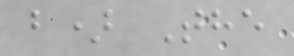b) The
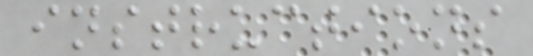instructions
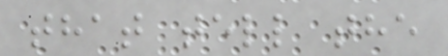that tell the
